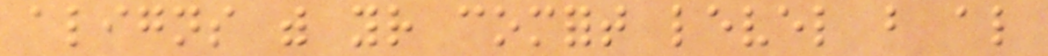aligns with your comfort level but also
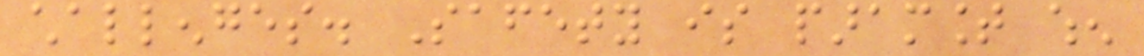challenges. Safety is paramount when
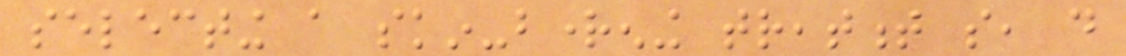selecting a skin-brightening treatment so, do
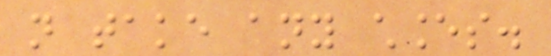not take any chances.
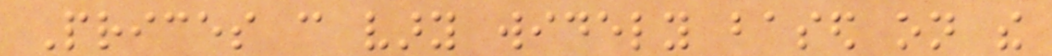Prices can vary widely based on the
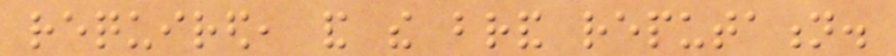required, and the brand reputation.
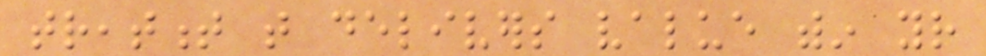treatment that delivers value within your
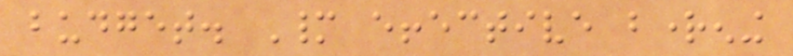budget. Many effective brightening
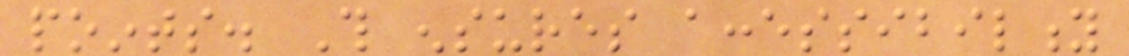points. This ensures accessibility
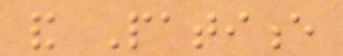and Patience
